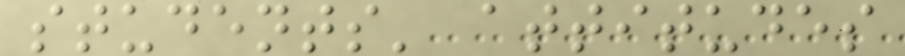students' attitudes
